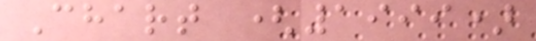Chart (1999)
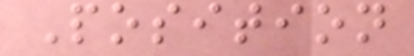Position
